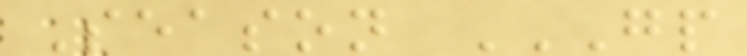Season GP
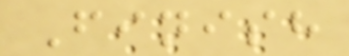Finish
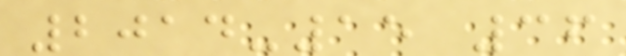2014-15 36
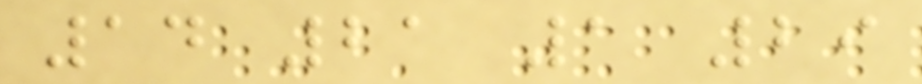14 21 1 29
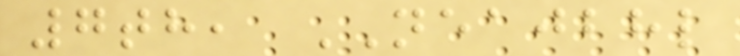7th, NEAJBHL
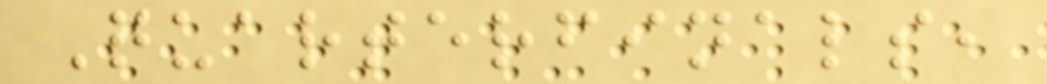Quarterfinals,
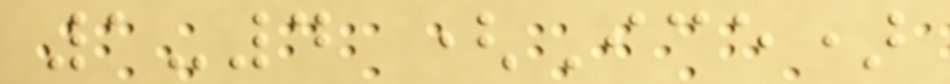1-4 (Ice)
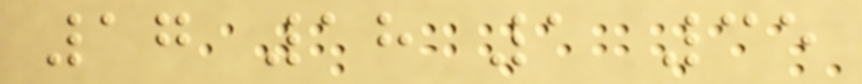17 18 1 35
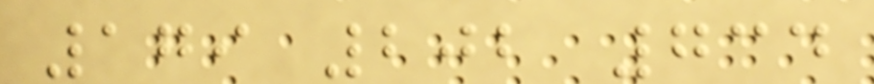179 202 734
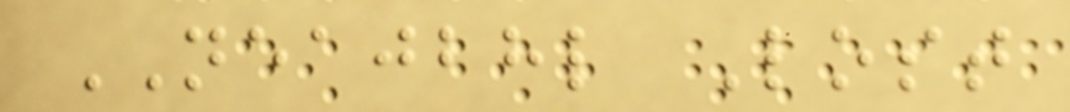NEAJBHL Lost
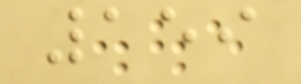159
